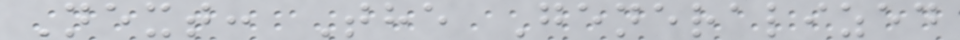Next: The Generalized
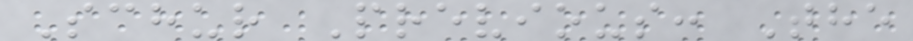Schur Previous: The
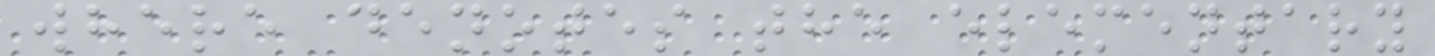where denotes the elementary
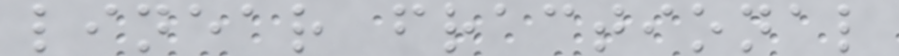linear fractional
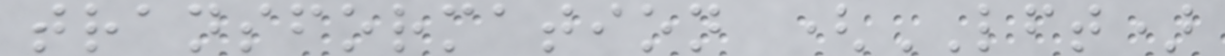transformation (LFT)
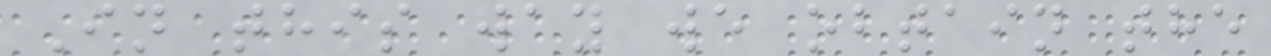In this way we obtain the
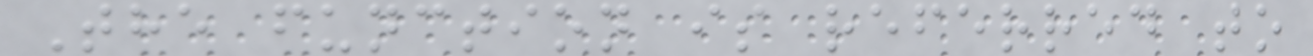The function is referred to
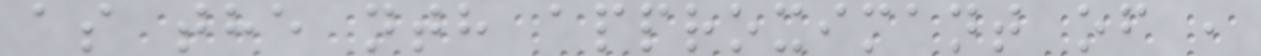as the nth approximant of ,
